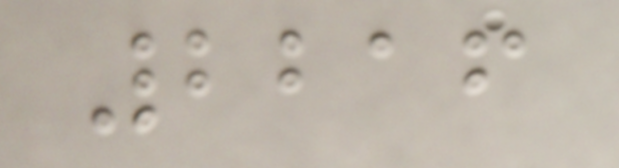2216
